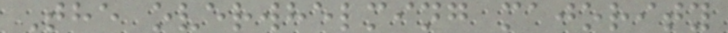The overwhelming majority
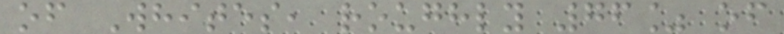of Whites, roughly 76% of
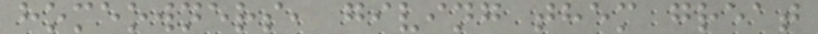homeowners, giving them great
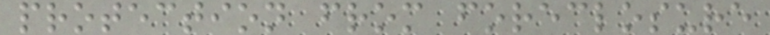protection from foreclosure
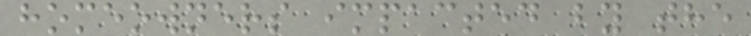homeowners impacted by the
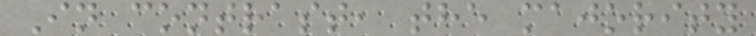In contrast, the majority
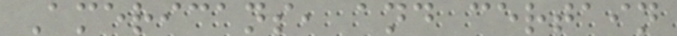Americans, and certain
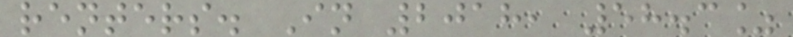renters. In 2018, 58.3%
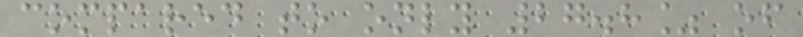compared to only 27.8% of
